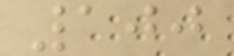100
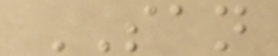SAN
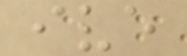ive
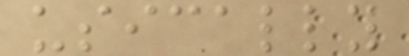usically
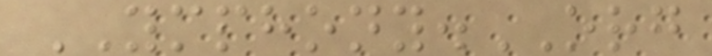YMPHONY.ORG
